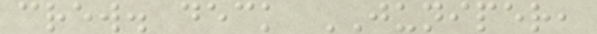crew. deck JUNIPER,
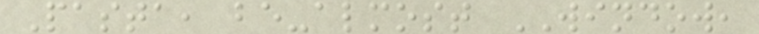Pasta, be-almost WINDOW,
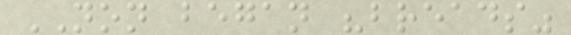NON began "breads"
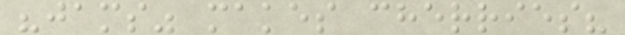"jams" makes cherries?
